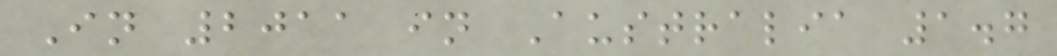In 2011 in Australia 1.7
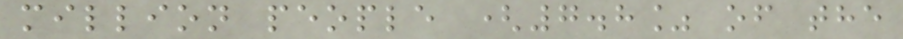million people (7.8% of the
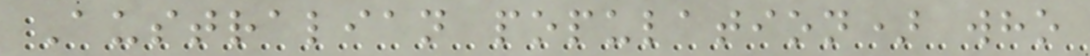Australian population) who
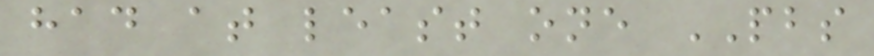had at least one PBS
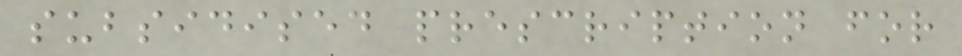subsidised prescription for
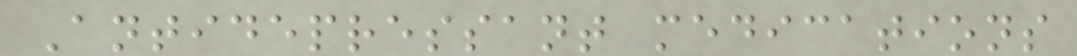Antidepressant medications
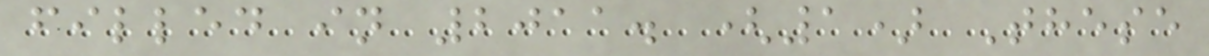filled in 2011. (1) These
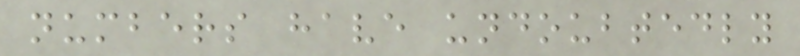numbers have undoubtedly
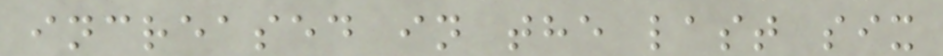increased in the last six
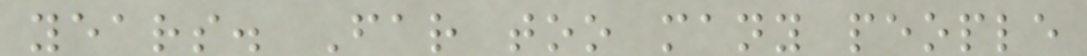years. Far too many people
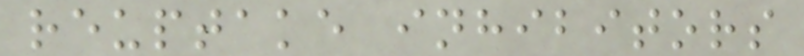reuptake inhibitors
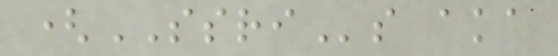(SSRIs aka
